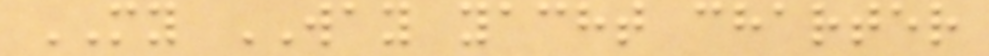MY WAY yacht charter
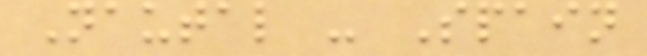Nautal - Spain
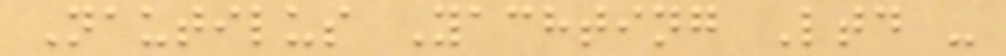Nautilus Yachting Ltd -
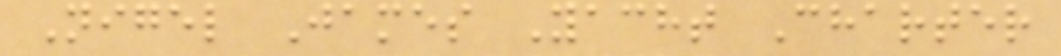Nigel James Yacht Charter
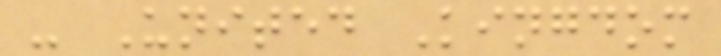- United Kingdom
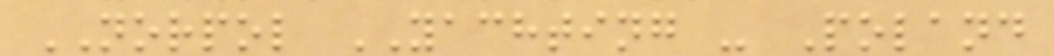NORPOL YACHTING - Poland
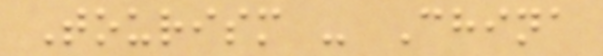Tourism - China
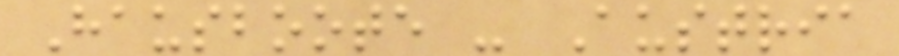Hausboote - Austria
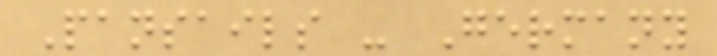Pansails - Germany
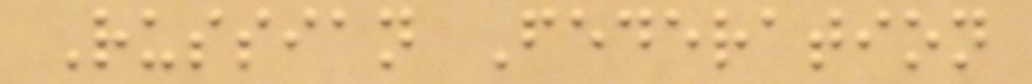Russian Federation
